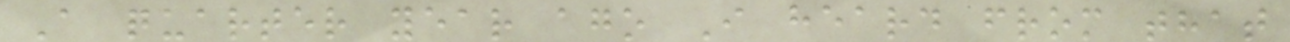A quarter year ago I heard from that
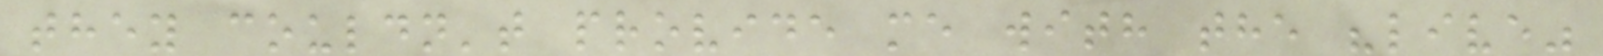they couldn't provide me with the "live"
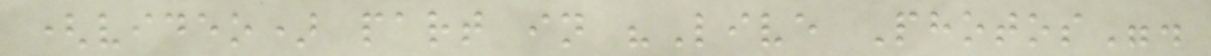(video) part in "Live Photos".
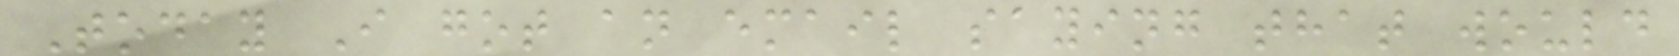Today I got an email saying that would
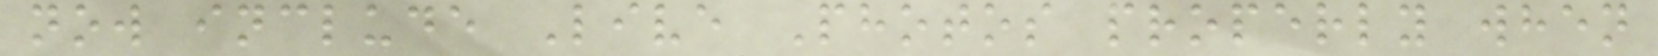now include Live Photos properly when
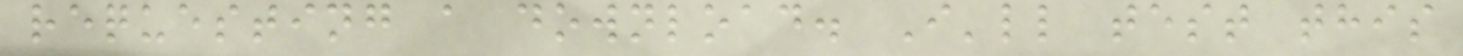requesting a download. I'll test this
